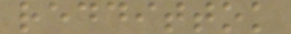reddittok
